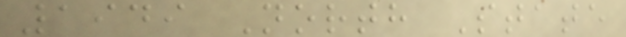1949 North State
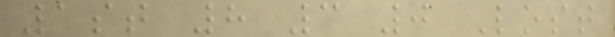1st 8 3 0 Lost
